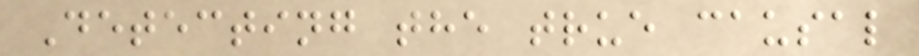Detecting the true causal
